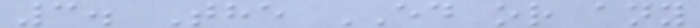3. The ED or any
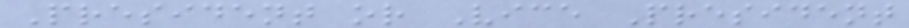President or Vice President
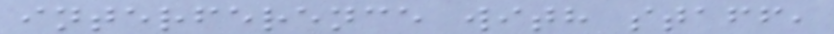interference with staff,
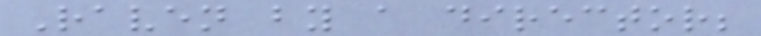Raven by a director;
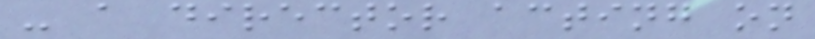- a director acting on
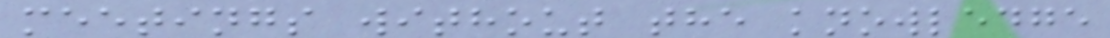meetings without the knowledge
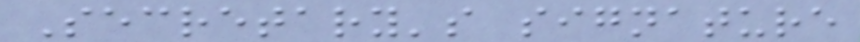Secretary's signature
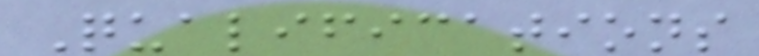Qualifications
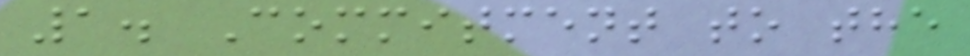1. Commitment to the
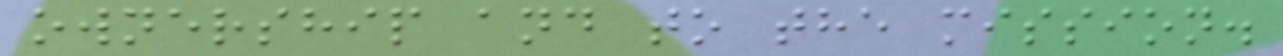ownership and to the mission.
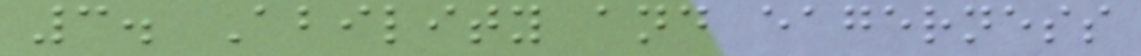3. Ability and eagerness
